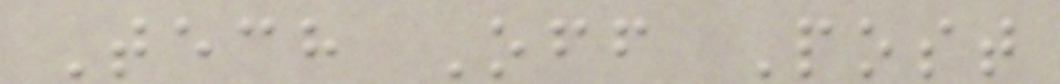Tech Off Post
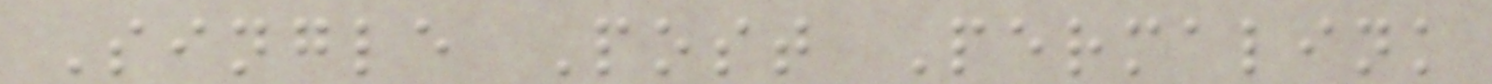Single Post Permalink
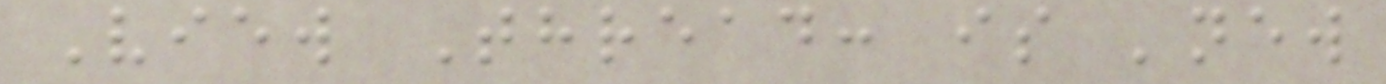View Thread: is 'new
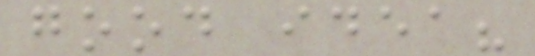good idea?
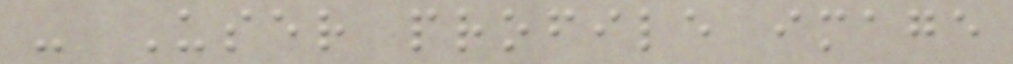- User profile image
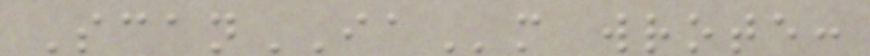ScanIAm wrote:
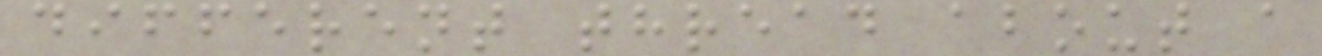different thread about a
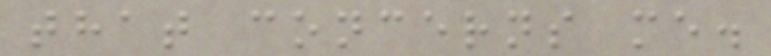that concerns me.
